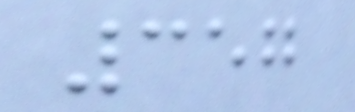357
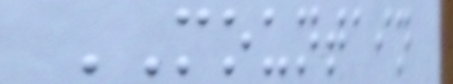MOUNTAIN
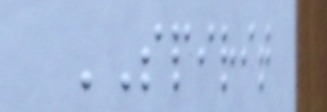SPIRIT
